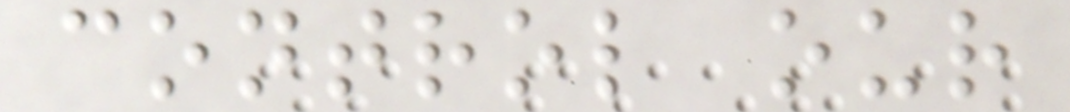control our
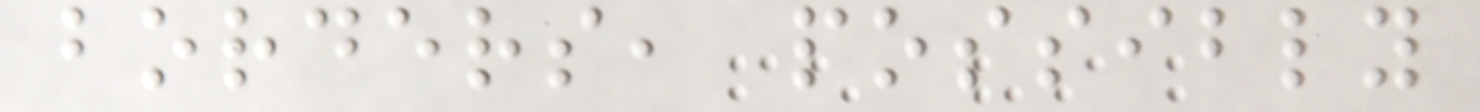borders, possibly
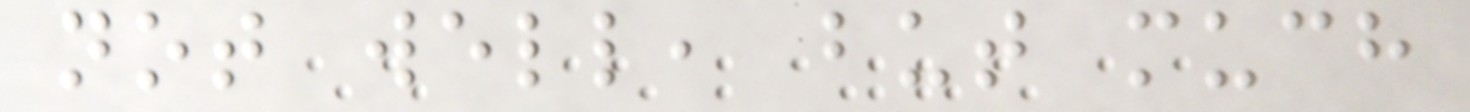not well, but much
